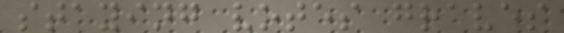staying votes graves
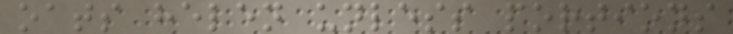oats helen unless portions
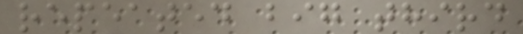repeated big third
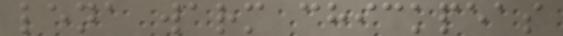lena warm chickpeas
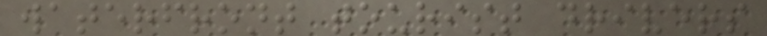waterfront tourist drivers
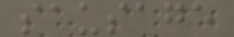sausage
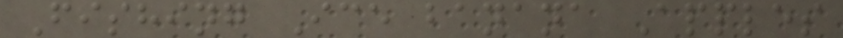Fishing Ice banana Apples
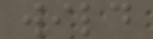wild
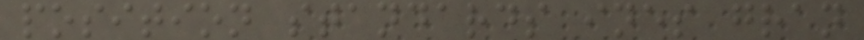position standards ines gran
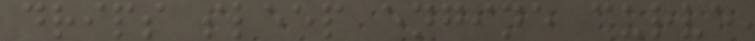drips sleep engine curve
